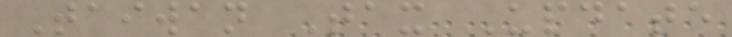Taiwan Tax Update
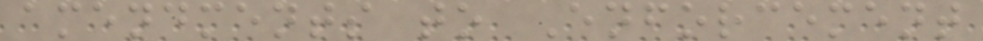amendments to Enforcement
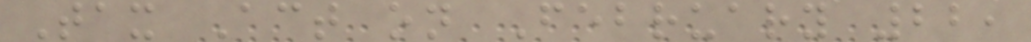Tax Act on February 22,
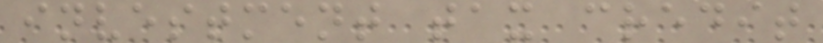investment tax credit
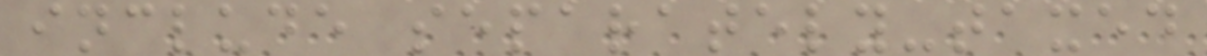include separately-taxed
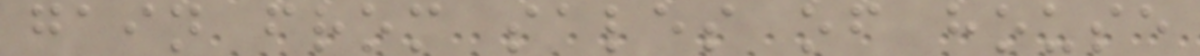gain from sales of house
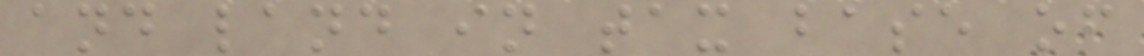and land in tax base of
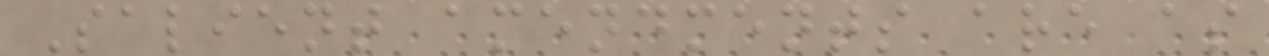Salient amendments are as
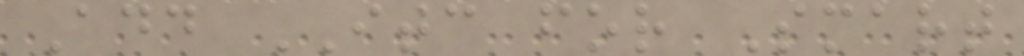Add ITC for Smart
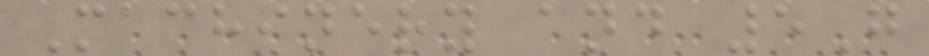Machinery and 5G
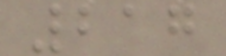217
